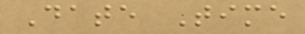Date Time
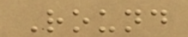Round
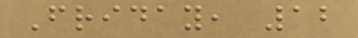Friday, 12
